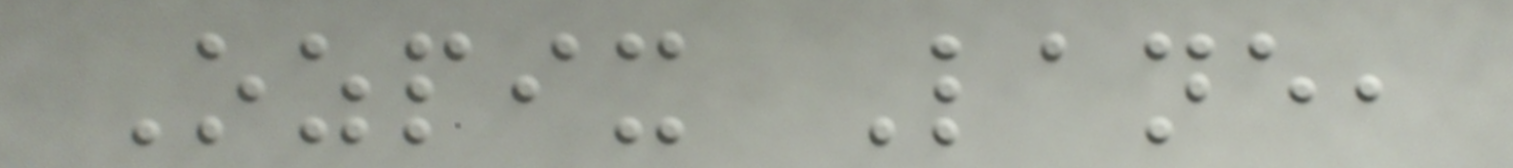Ozpix Lane,
